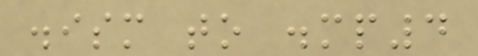.ism to .mp4
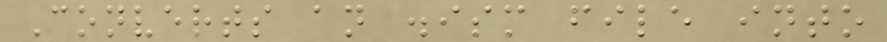Converts an .ism file into
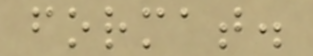format.
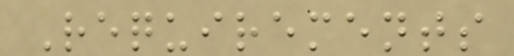Requirements
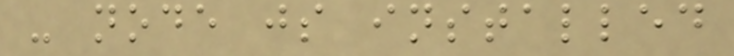- node js installed
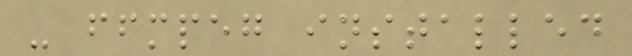- ffmpeg installed
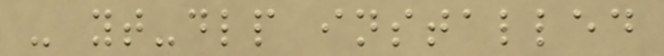- yt-dlp installed
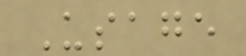Usage
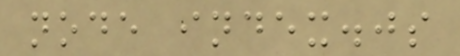node index.js
